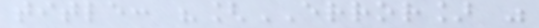title: "[ERROR] "
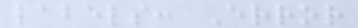labels: Error
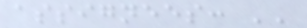assignees: ''
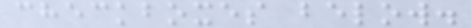checkboxes below.
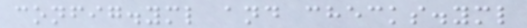config.yml and checks.yml
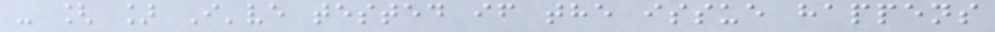- [ ] I've tested if the issue happens
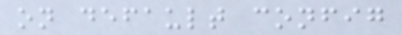on default config
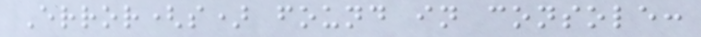Error(s) found in console:
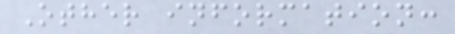Other information:
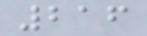216
